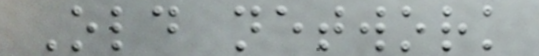Old network
